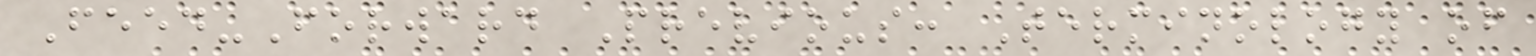Feed-Forward Previous: Terminology of
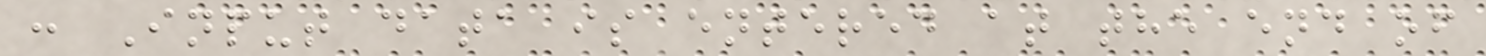: Input data is entered at the end of
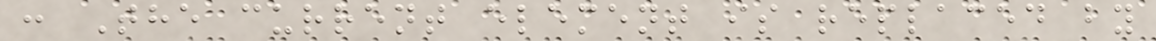: The current element is replaced by
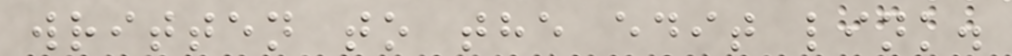written to the edit link.
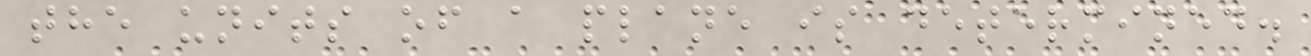the units of a plane is determined.
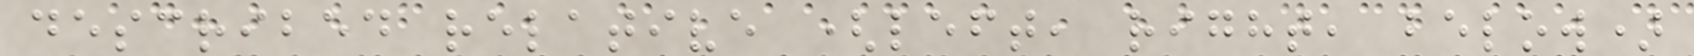described relative (left, right, below)
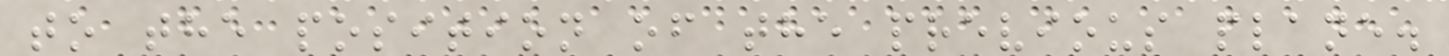to the position of the previous plane.
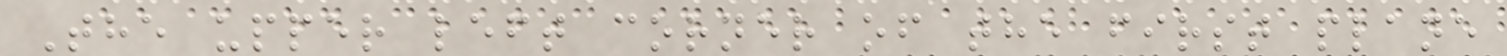The upper left corner of the first plane
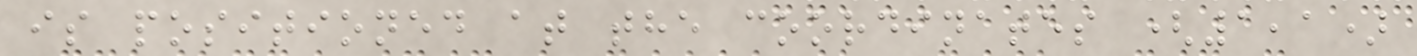is positioned at the coordinates (1,1)
